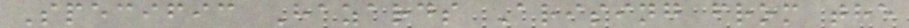Specific Hazards Arising from the
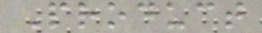Product
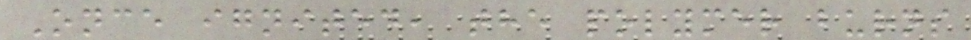Once ignited, the polymer burns
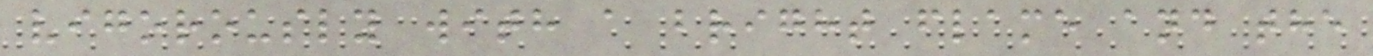vigorously with a bright flame and the
